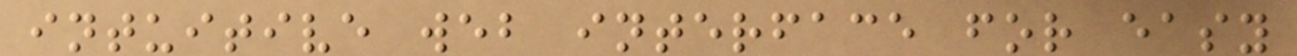intuitive web interface for easy
